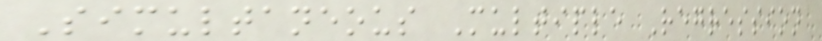Simultaneous Multiple Regression
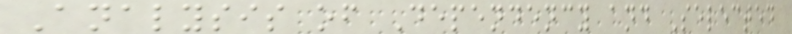Analysis of Dependency and Selected
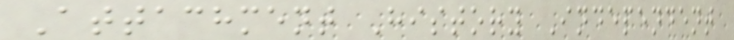Attachment History Independent
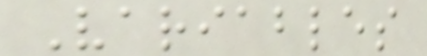Variables
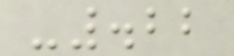-.22
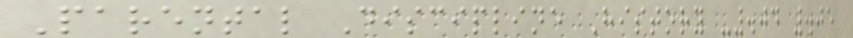Parental Discipline History -.04 .05
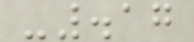-.17
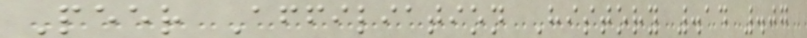Peer Affiliation History .14 .07
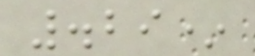.29*
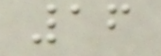16
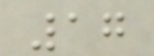17
